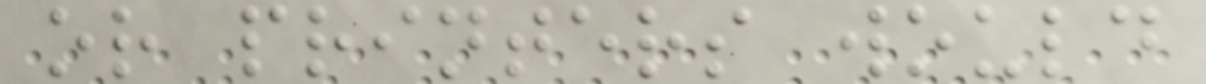or printers would
